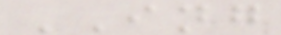ING
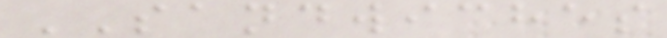SANDWICHES
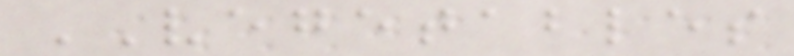VEGETABLES
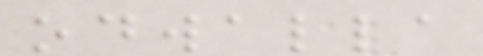odwalla
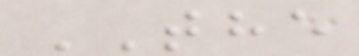THE
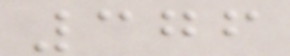376
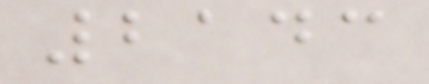2143
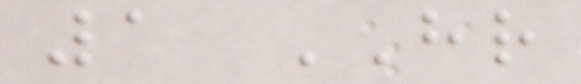1 HR
